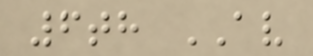6th AV
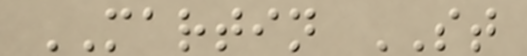MARTIN ST
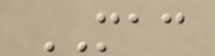MAC
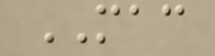MAC
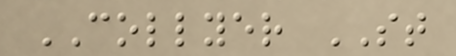COLLYER ST
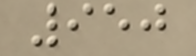950
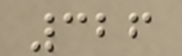326
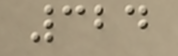324
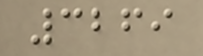3269
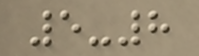5-8
